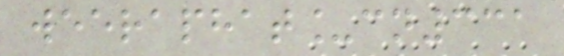weeraphat_cn331
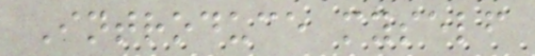Introduce myself
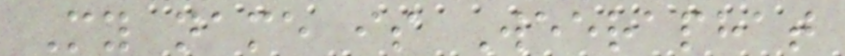My name is Weeraphat
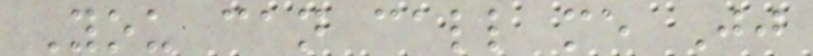You can call me Jj
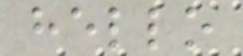hello
